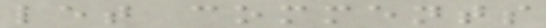let comments
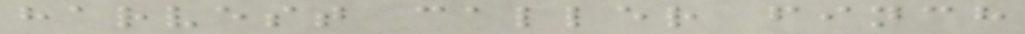harvest caller finch
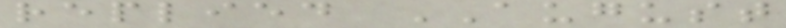replied AUGUST
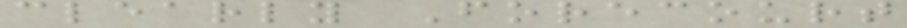clearly Forecourt
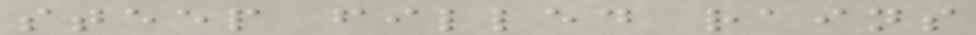steep filled rains
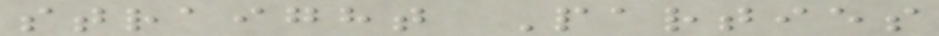straight Parties
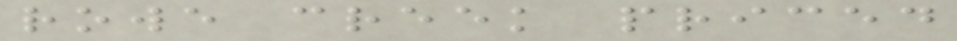rowe creek priced
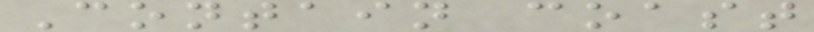Contain coast
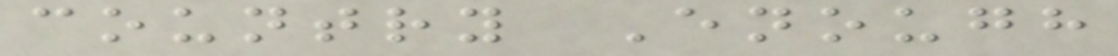country Enough
